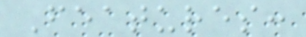Features:
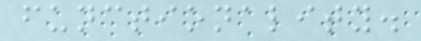functionality.
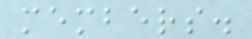members.
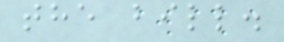the bill.
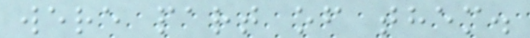were part of them.
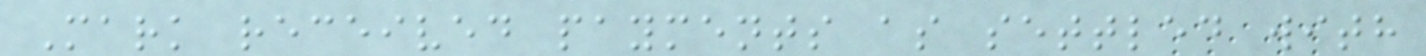Mark received payments as settled with
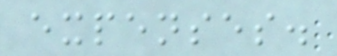expenses.
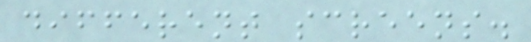different screens.
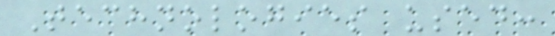Technologies used:
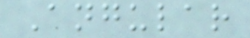Angular
